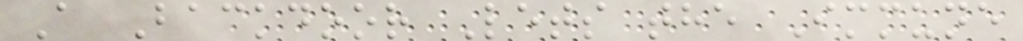A Backdoor Lets the Immune
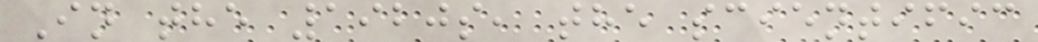In the 1920s, the scientific
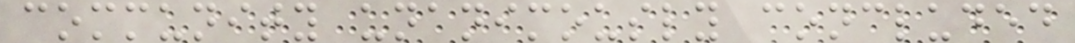community unanimously concluded
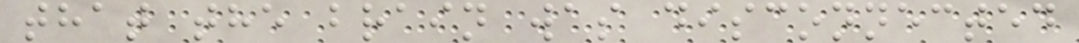that the brain was disconnected
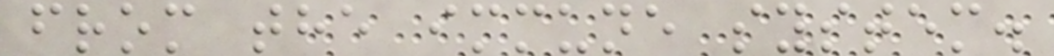from the immune system.
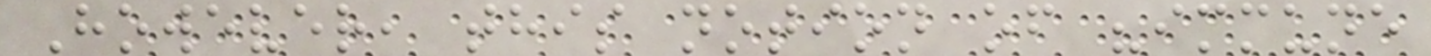However, this notion of "immune
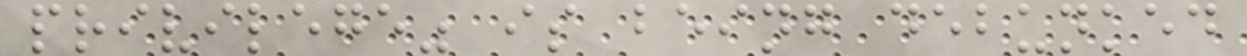privilege" is being debunked
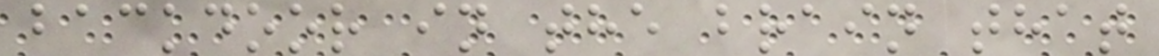backdoor in the brain that
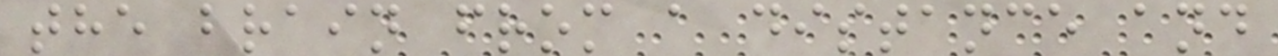the brain from a distance and
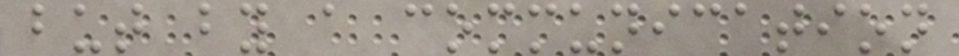but by a communication
